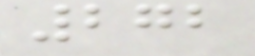272
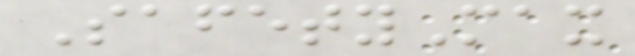SafetyMax
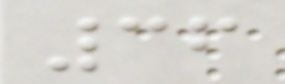36
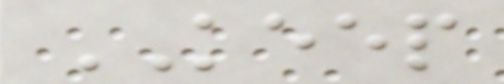KEEP
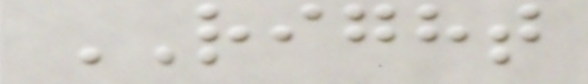RIGHT
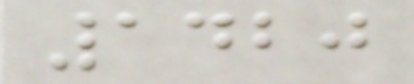1420
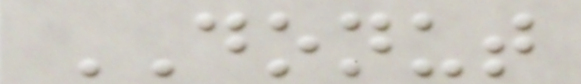DONUT
